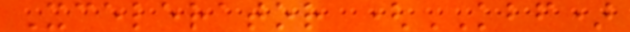Xcelerator (KBF)
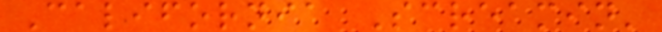California Screamin'
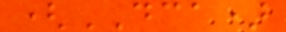(DCA)
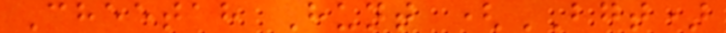Cheetah Hunt (BGT)
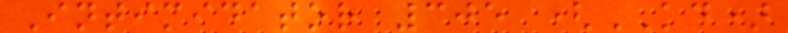Intimidator 305 (KD)
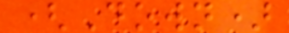(Down)
